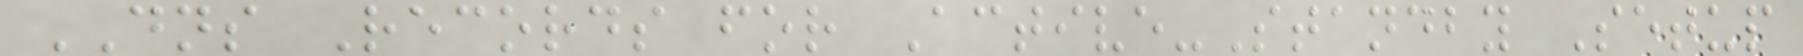DNS Records for Active-Standby Setup
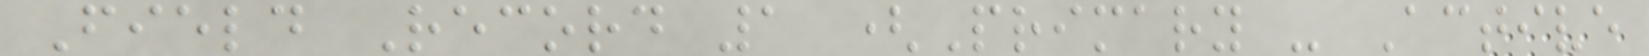Field Record 1 (Primary - Active
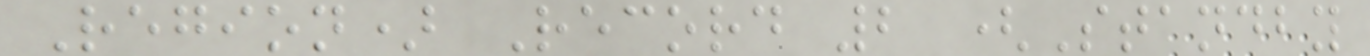Region) Record 2 (Standby
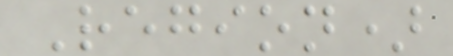Region)
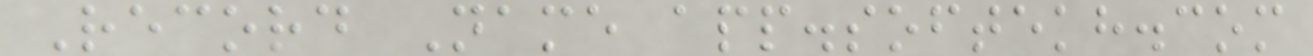Record Name app.softekh.com
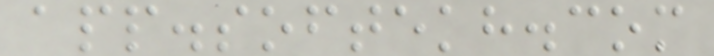app.softekh.com
